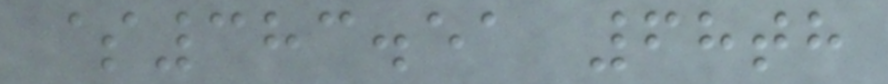$383.51 68th
